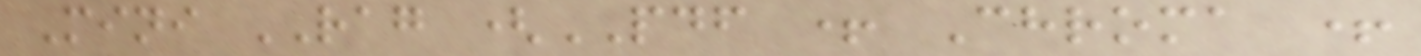Mini RAG (PDF + Chroma +
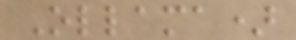Ollama)
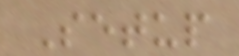Setup
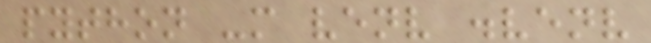python -m venv .venv
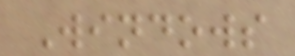Windows
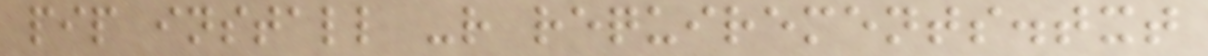pip install -r requirements.txt
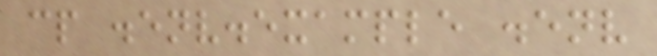cp .env.example .env
